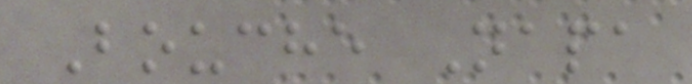Bouche Napa
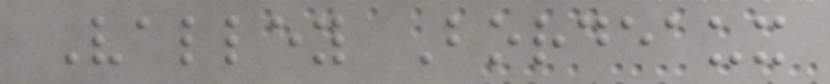Valley Bordeaux
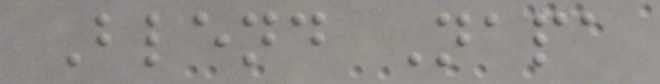Blend Napa
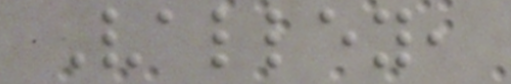Valley,
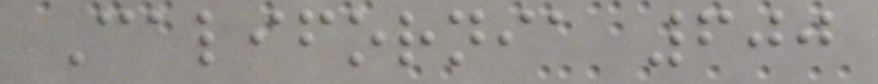California 600
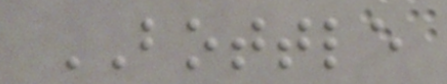BOTTLE
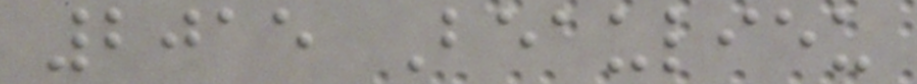2015 Beaulieu
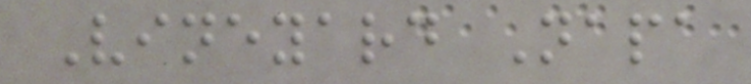Vineyard Napa
